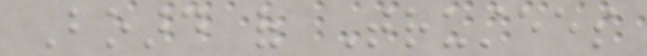Board of Trustees
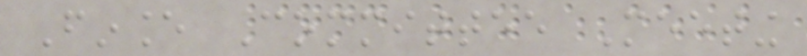Finance Committee Meeting
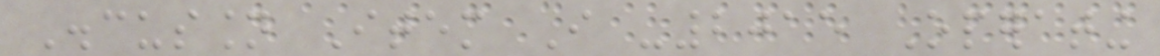Discussion Item I -2015 Operating
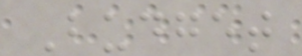Budget
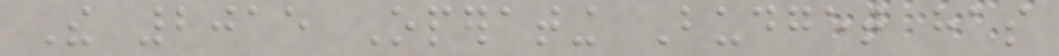The 2015 Operating Budget has
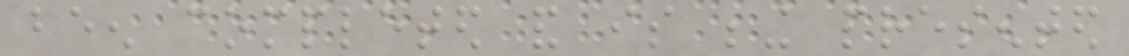been completed and is being presented
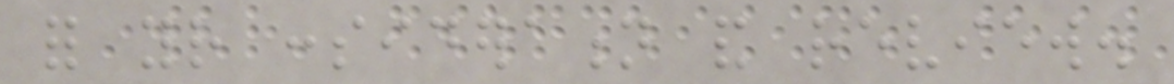for your consideration and review.
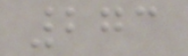273
